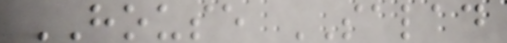HOUSE SALAD
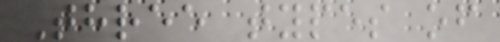Three types of
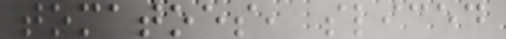tomatoes, sliced
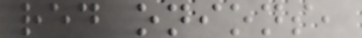red onions,
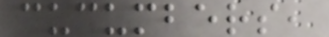cucumbers,
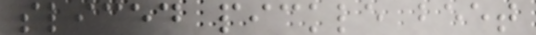sliced pickle beet
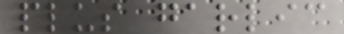plus garlic
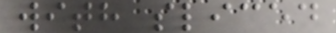with sliced
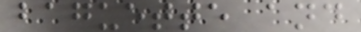baguette and
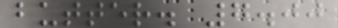butter. 7.00
